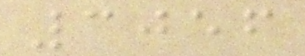3056
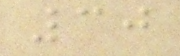30
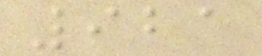921
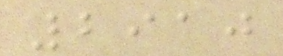2910
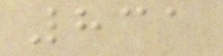831
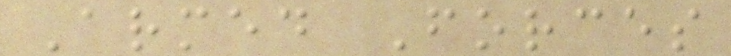Armed Forces
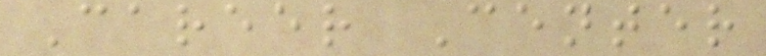Career Center
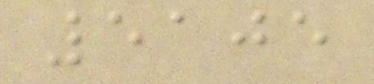5105
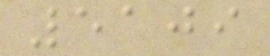5109
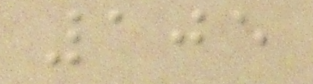105
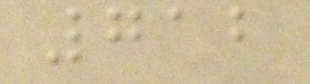712
